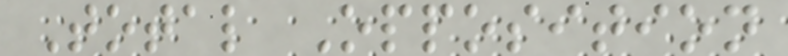Total Opposition
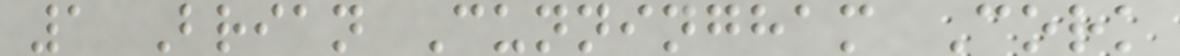1 Brian Cunningham Cork
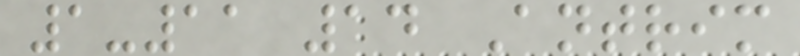1-11 14 Antrim
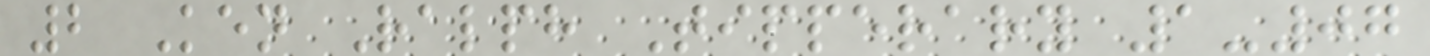2 Ken Ralph Tipperary 1-07
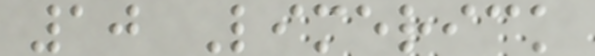10 Limerick
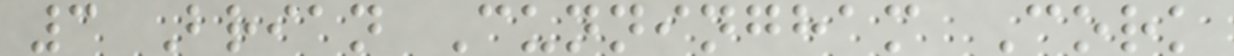3 Brian Cunningham Cork
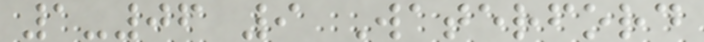1-06 9 Waterford
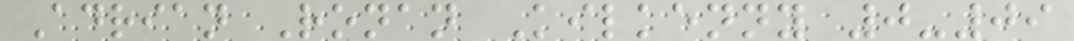Adrian Ronan Kilkenny 0-09
